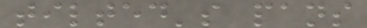tilted's pans
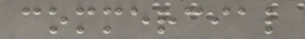commercial
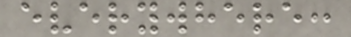everywhere:
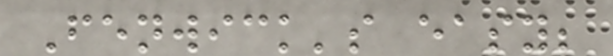Fenwick's easy;
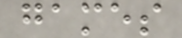games
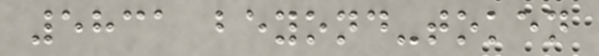5831 beyond-token
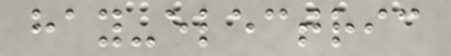hay-electric
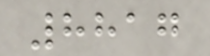8817
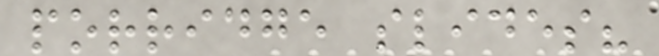porridge slides?
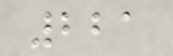221
